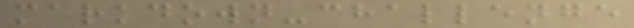markdown-challenge
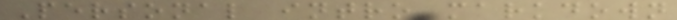Personal intro markdown
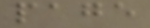page
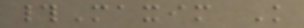#Maxim K
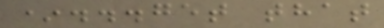*...get that
